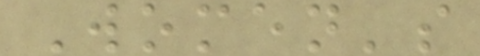Women's
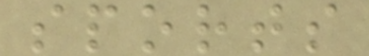sports
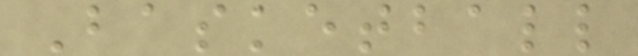Basketball
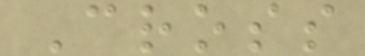Cross
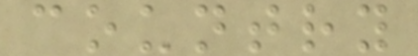country
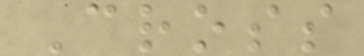Cross
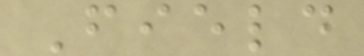Field
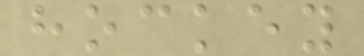hockey
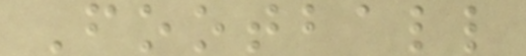Football
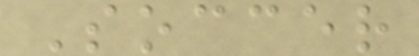Soccer
